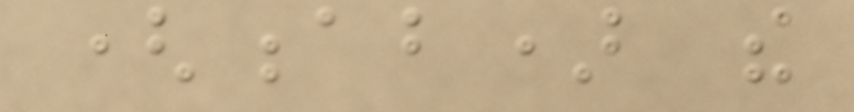(ab) the
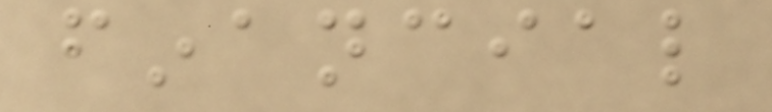financial
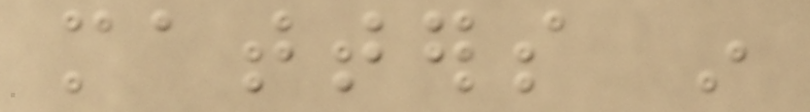matters in
